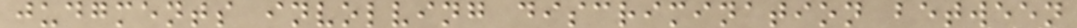judgments involving discrimination between
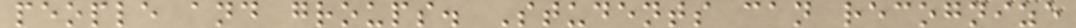people and groups. Students can recognize
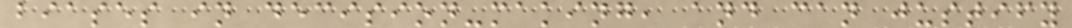biases in decision-making, and can justify
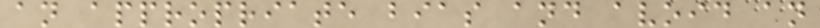an appropriate bias and avoid an
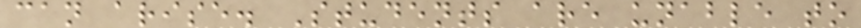can arise. Students are unable to
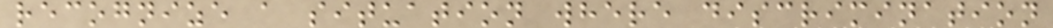recognize a situation where discrimination
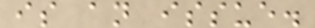is an issue.
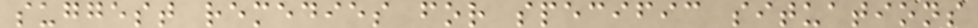suggest remedies for specific situations
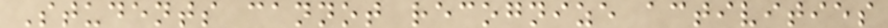Students cannot recognize activities
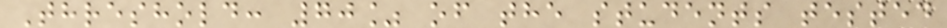Threshold: 70% of the students tested
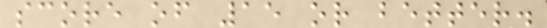score of 15 or better.
